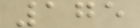175
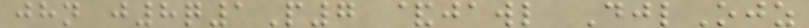jhn j8q1P7 &jawl DjlOjz
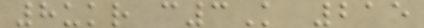8ukr c3K 215
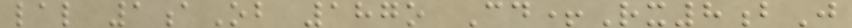lal 1aOb 187o Cd+Rx8bJ
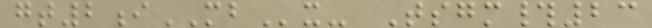gt2iMBx- Tsgm#23
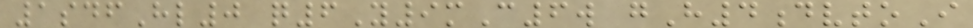1sdfHl0 q6Y9mC6w gH4dvtoI
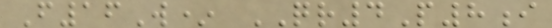F16W* QR4P8i
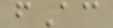fAc
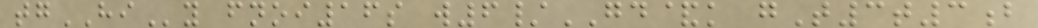tgHIy fnoi16s w6/GD&k gT3t3b
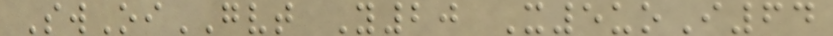SwOiGVT Y20 X5uoI64
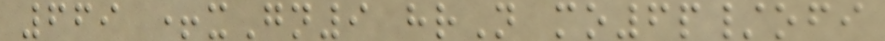669 +xGn9 hrN mo6p/ofi
